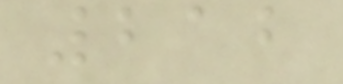212
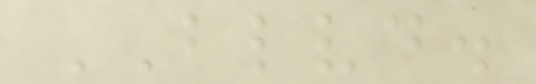BLVD.
